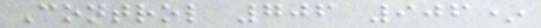Control 706 906*
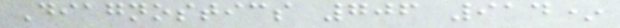Diagnostics 706 914*
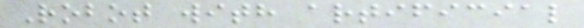Robot with artificial
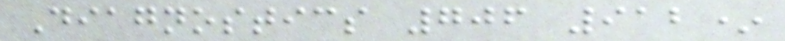Diagnostics 706 912*
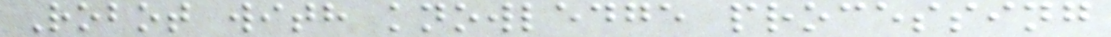Robot with knowledge processing
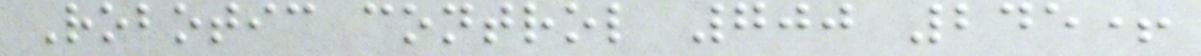Robotic control 700 245+
